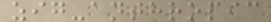zig-anthropic
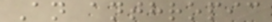An anthropic
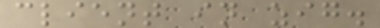client in zig.
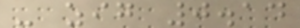- zig 0.14
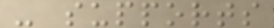- supports
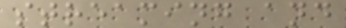streaming and
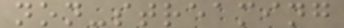non-streaming
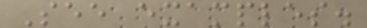See examples.
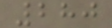280
